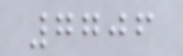7706
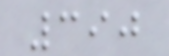390
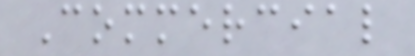Commercial
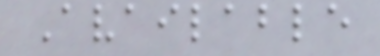Available
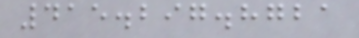415.297.8721
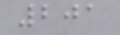201
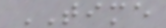TIME
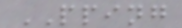PPING
